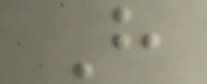H
